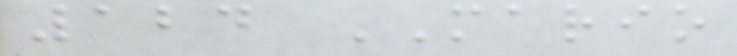124 MARIO
